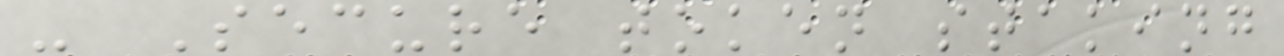- Secure token staking
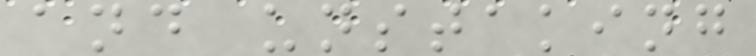and unstaking
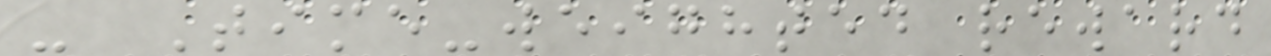- Time-weighted reward
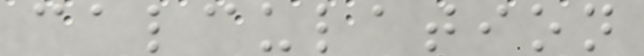calculation
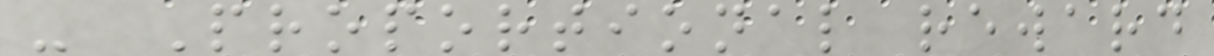- Proportional reward
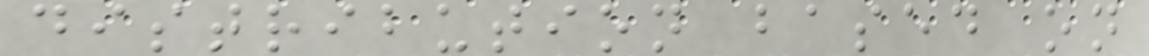distribution based on
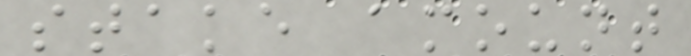stake amount
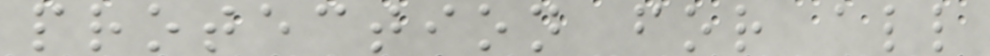protection for all
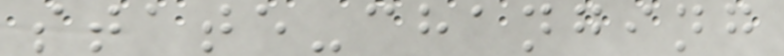state-changing
